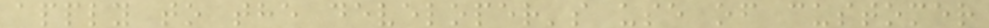apply to the developer's use of customer
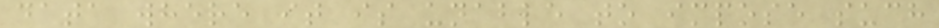data where it is unable to impose such
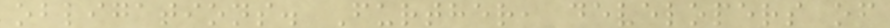obligations. Further, developers of
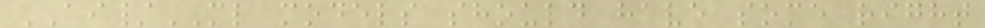AI/ML models should have some right
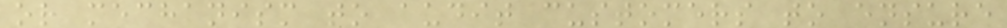or mechanism to audit customers to ensure
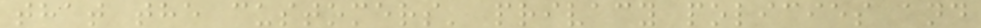that the customers' privacy policies and
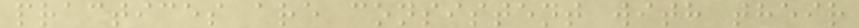practices are consistent with their
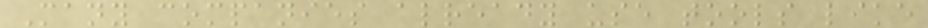Many companies already use tools like
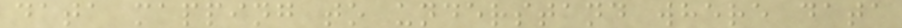data mapping to understand where data
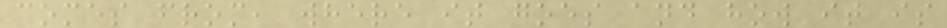comes from, where it goes and how it is
